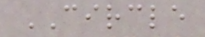CIRCLE
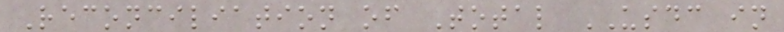Reconciliation of Total USDC in
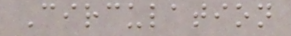Circulation
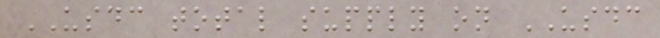USDC total supply on USDC
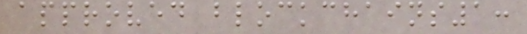approved blockchains1:
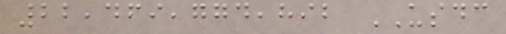22,469,774,892 USDC
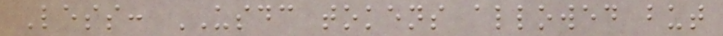Less: USDC tokens allowed but
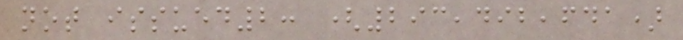not issued2: (293,492,641)
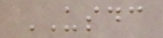USDC
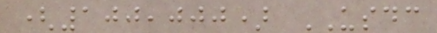(100,000) USDC
